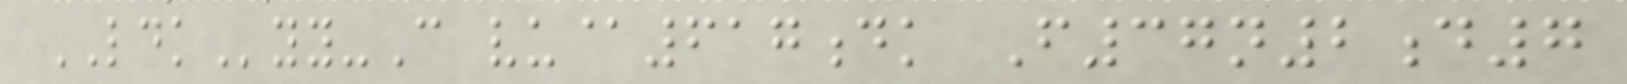LDKyy-C vu@617dk F37n2d7
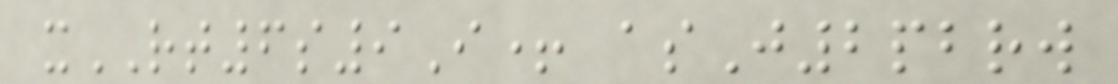xRT6s9I+ asJ2pbrw
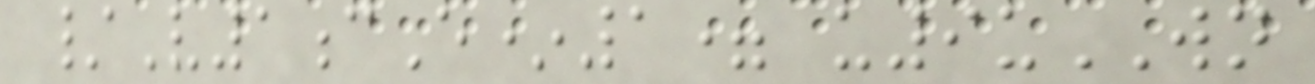/V1cE*1= u9uWN
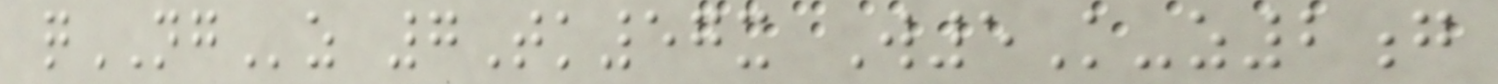qNGz 7Tk57x W5K-z2g
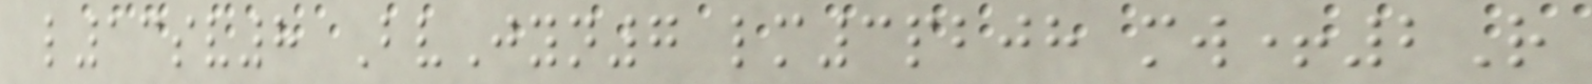l13sv8 BvJyn7 lm3pbjh mw+2R
